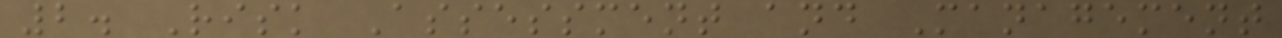2. Risk Assessment and Management
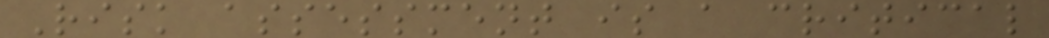Risk assessment is a critical
